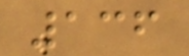136
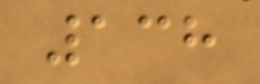138
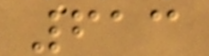613
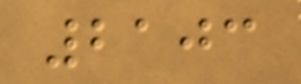2103
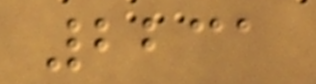2231
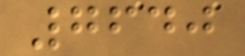7640
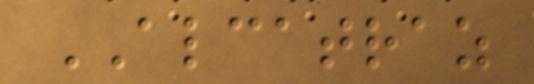ALCATRAZ
